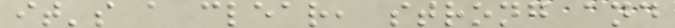it's a clear, strong and
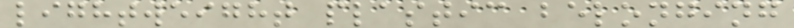lightweight plastic belonging
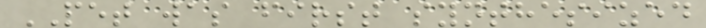PET was first synthesized
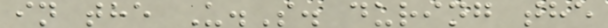in the U.S. during the
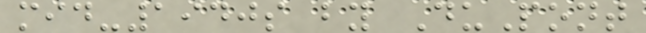mid-1940s by DuPont
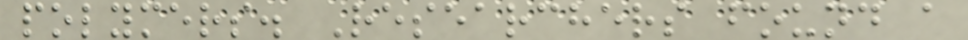polymers. Researchers found a
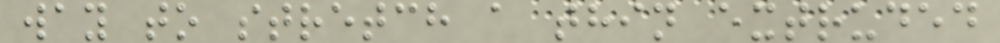way to stretch a thin extruded
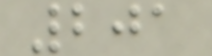201
